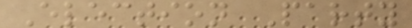Election Party
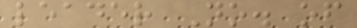leader No. of
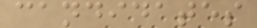candidates
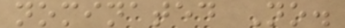nominated No.
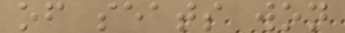of seats won
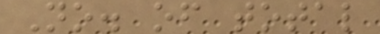No. of total
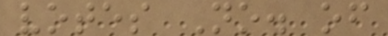votes No. of
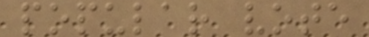popular vote
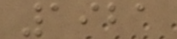1921
